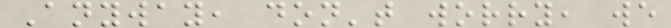Anyway, don't worry, we
